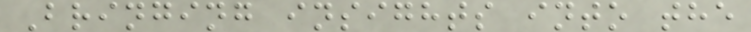Bringing insights into the
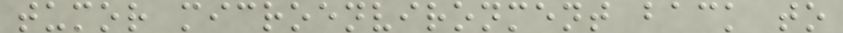tumor microenvironment back to
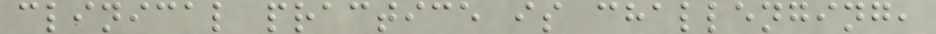clinical practice is challenging,
